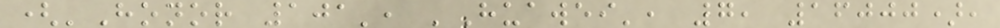('Honor 101', 'Huawei', 7, 16000),
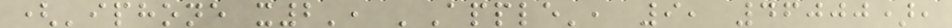('iphone x2', 'Apple', 9, 46000),
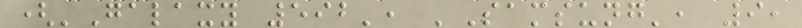('Galaxy 592', 'Samsung', 9,
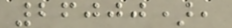26000),
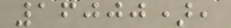16000),
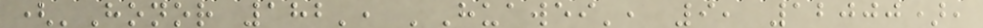('Honor 182', 'Huawei', 9, 12000),
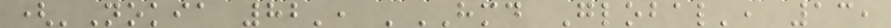('Nokia 82', 'HMD Global', 13,
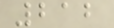212
